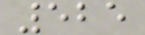525
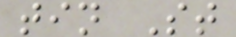tin St
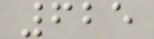625
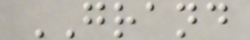GRAND
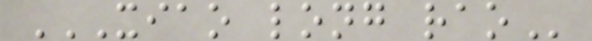XIAO LONG RAO
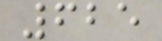625
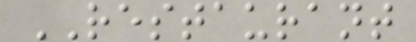RESTAURANT
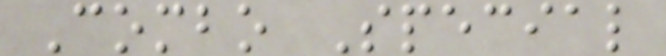Combo Special
